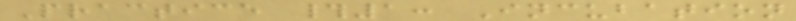Practice #1: Incubation
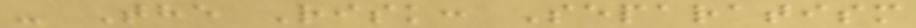- The Risk: Separatism
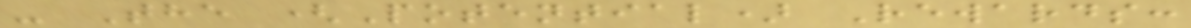- The (Potential) Rewards:
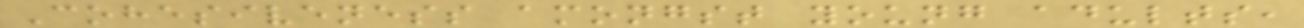Cohesiveness amongst young adults,
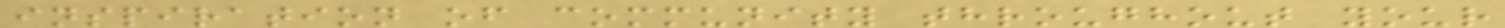inspiration of community throughout your
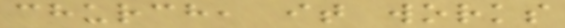church, it works
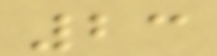23
